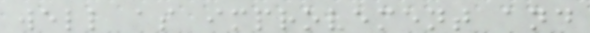well as improvement and
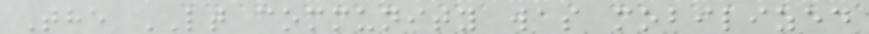The LT community was mobilized
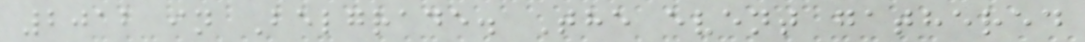2012 in Belgrade. The event gathered
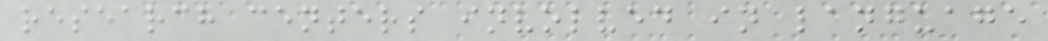research centers involved in language
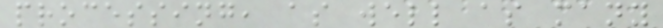processing, as well as many
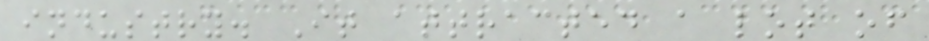industry. It attracted a lot of
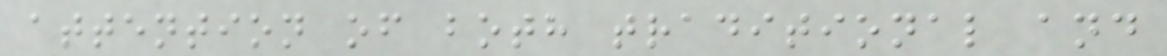attention of both traditional and
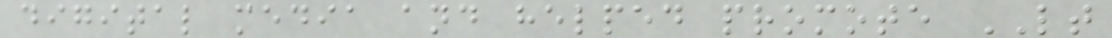digital media and helped promote LT
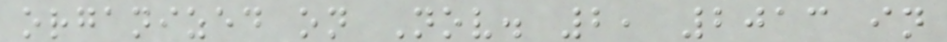organized on Nov. 2, 2013 in
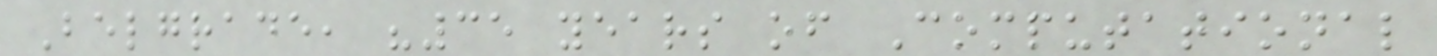Belgrade, "35 years of Computational
